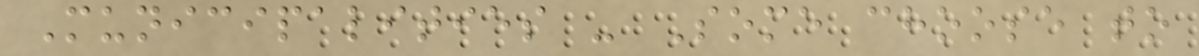Municipalities - Some choose to
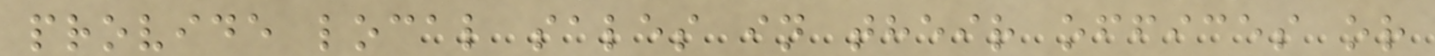provide local sales in their offices or
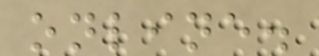online.
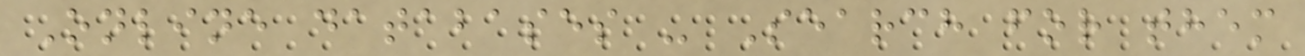Online databases - Search for them
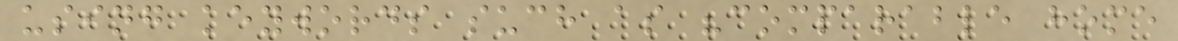using keywords such as "comparable home
